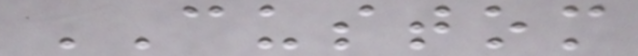CUSTOM
